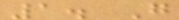1. G
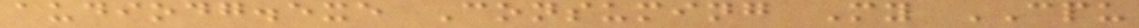audiodg.exe Consuming My CPU
